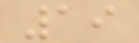19
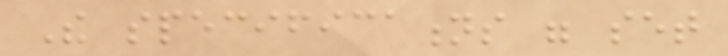The specifications were set
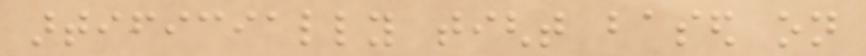artificially tight based on
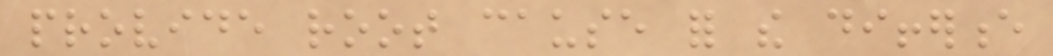provide root cause for the difference
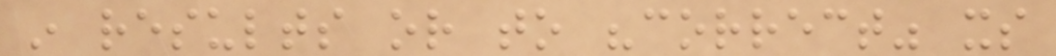in results or to "correct" its
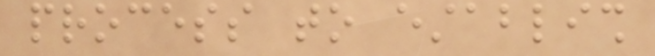process to establish
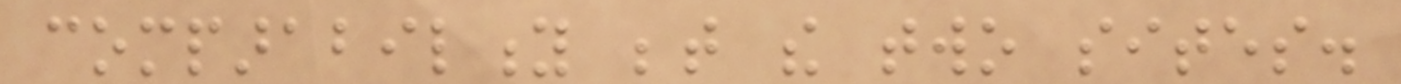comparability between the two sites.
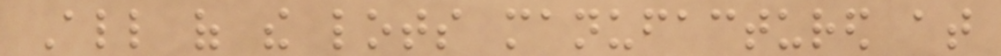All of the lots manufactured at
